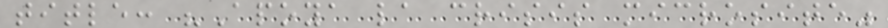title: "Apoya la crisis microsite"
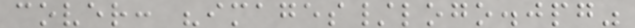cover: "images/logo.jpg"
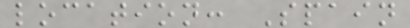location: Spain
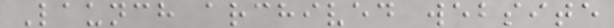Launch archived website
